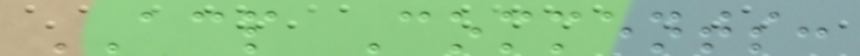ACP Comments:
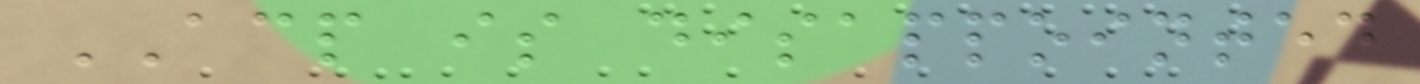ACP is disappointed
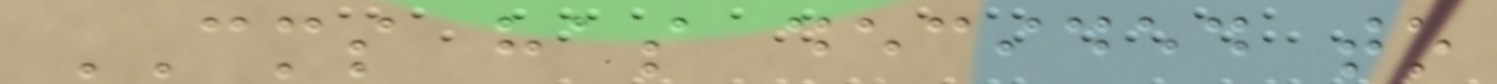CMS has decided to
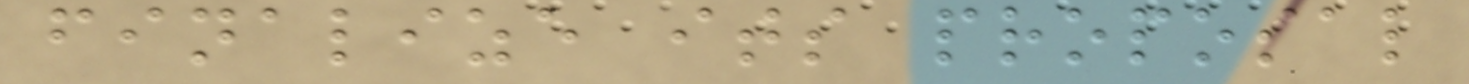finalize its proposal
